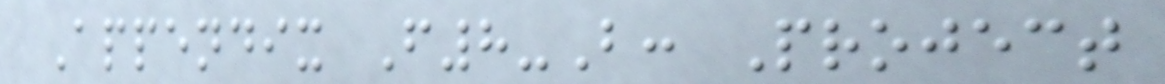Appendix F8-B: Project
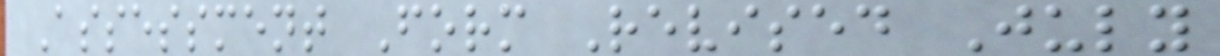Assessment Form Revised July
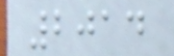2014
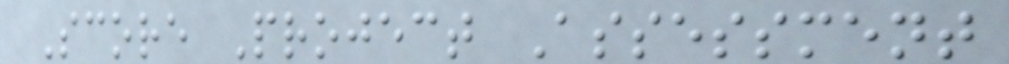Score Project Assessment
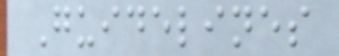Guidelines
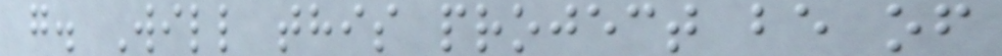g. Will this project be of
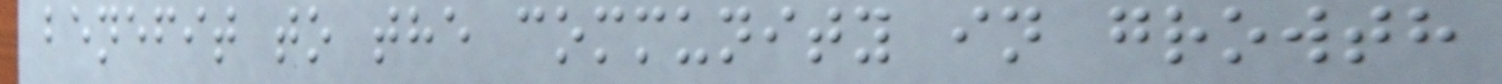benefit to the community in growth
